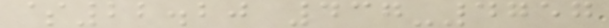$22.20 437-4757
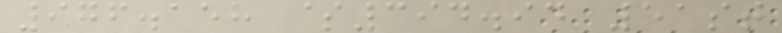976.158 $394.94 51st
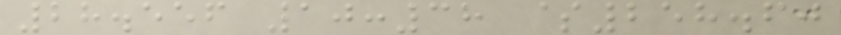28.556 10:38 $258.60
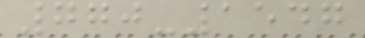770-1547
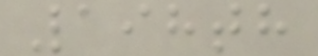198th
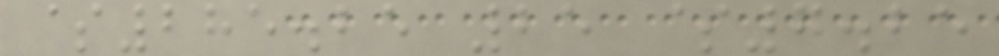$285.25 25 $7.25
